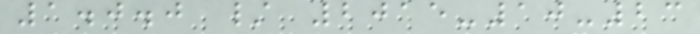1.0.0 / 2015-10-23
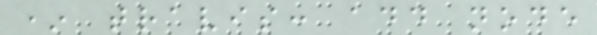* travis: add node
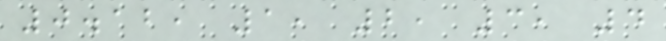0.12, 1, 2, 3, 4
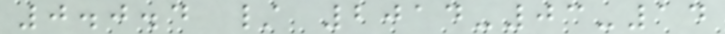0.0.4 / 2014-03-14
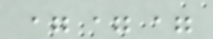===
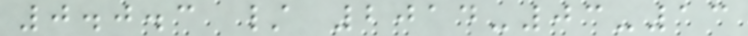0.0.3 / 2014-03-13
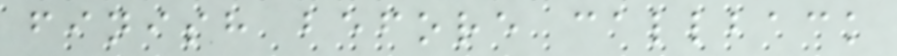finish before callback
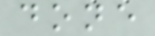done
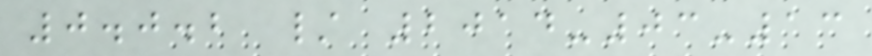0.0.2 / 2014-03-13
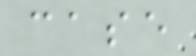case
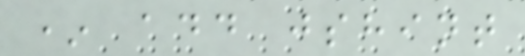* add jshint
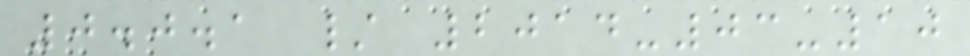0.0.1 / 2014-03-10
